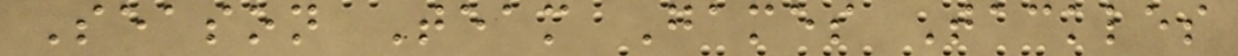Season Team Games Tackles
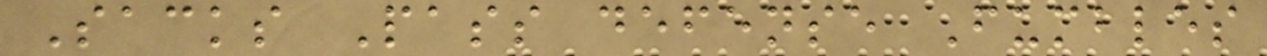Sacks Pass defense Fumbles
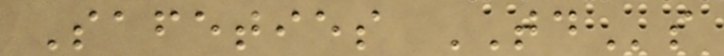Safeties TDs
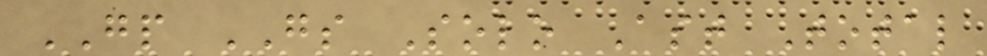GP GS Solo Ast Total
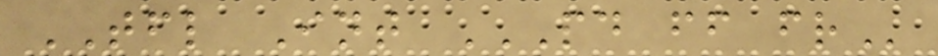TFL Int PD FF FR
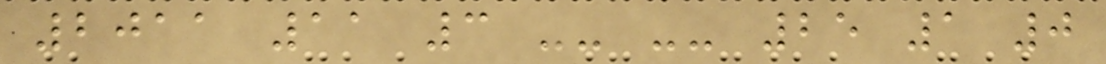2011 11 3 -- -- 25 1 0
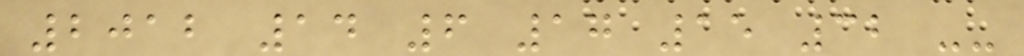2012 14 6 17 15 32 --
